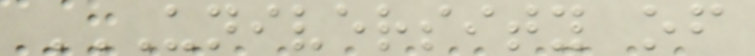UNIVERSITY OF
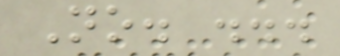No. ...
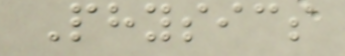Physics
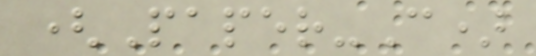(Paper-C)
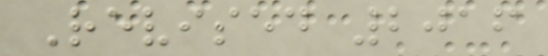Revised 2016
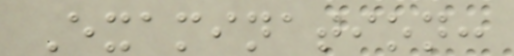Examination:
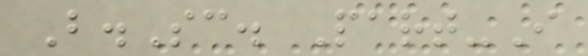B.Sc. Part-I
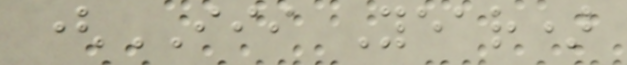(III Year)
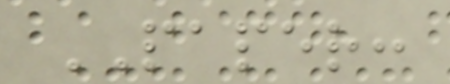PAPER:
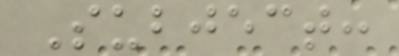Subject:
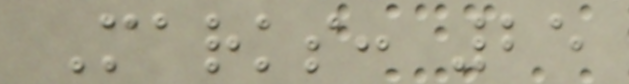Marks: 25
